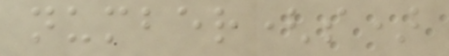number(s)
